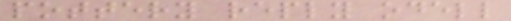pottery reply odell
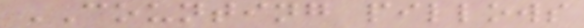COUNTING pillows
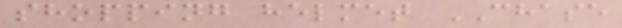shopping helmet CHASE
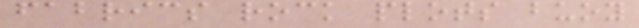fabrics rock plots buoy
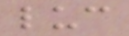luc
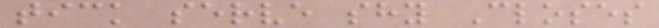tick serve shy Closes
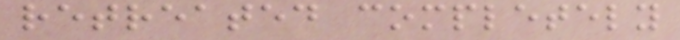retreated completely
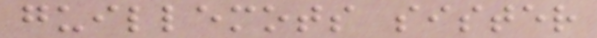guillemots sister
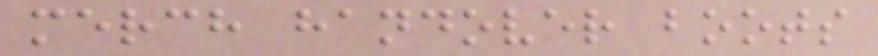merch handover boots
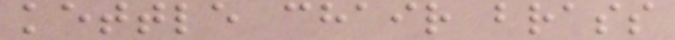kettle chair brass
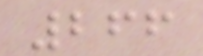266
